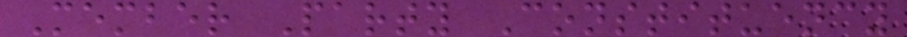Member Party Constituency
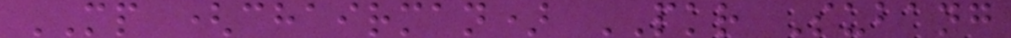MP (chairman) PKR Subang
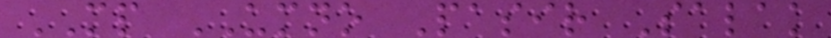MP UMNO Pasir Salak
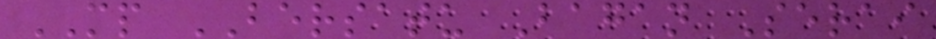MP BERSATU Bagan Serai
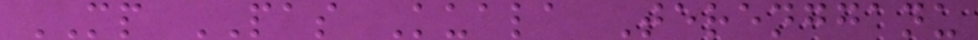MP PAS Kuala Terengganu
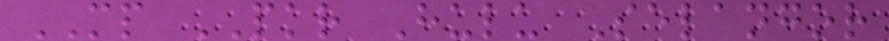MP PKR Hulu Selangor
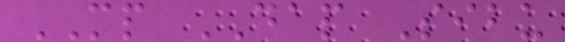MP DAP Sibu
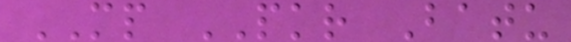MP PKR Batu
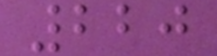220
